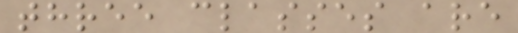three classes are
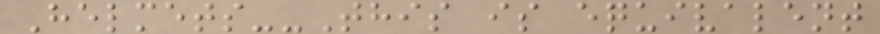Helmets--This is equivalent
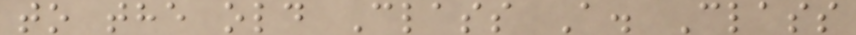to the old Class A. Class
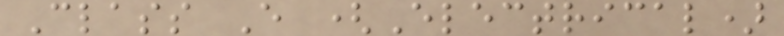Class E (Electrical)
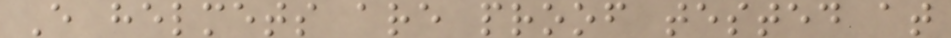E helmets are proof tested at
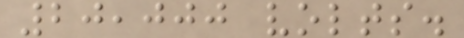20,000 volts.
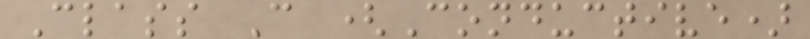Class C (Conductive)
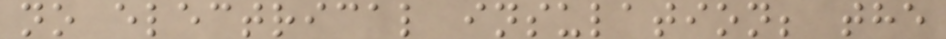no electrical insulation; the
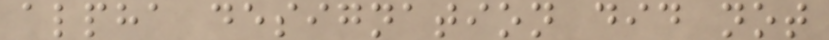alpha designation did not
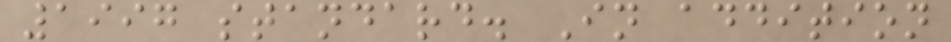1997 standard. In addition
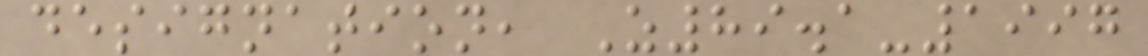designation, Z89.1-1997
